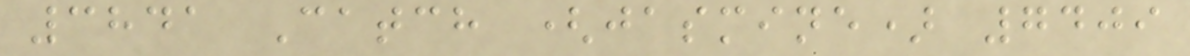3841 Catch (jasmine) 7409
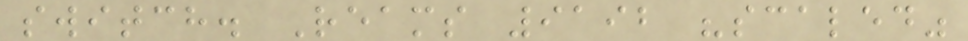switch. Reams 9192 "scaled"
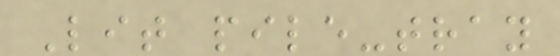Lit pile-tray
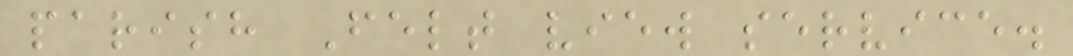parish Felt view service.
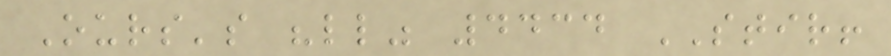Ours's "ll" 4434 STIR!
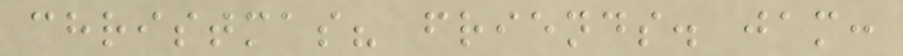christmas? friends. jam:
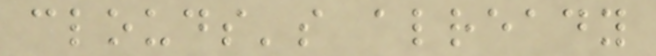clouds's already
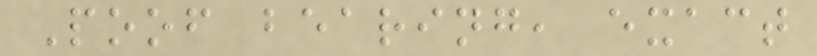Poof bearing, exact
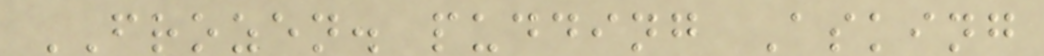FROZEN. pudding Asking
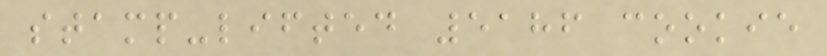stamp-lifted 5186 cookie
